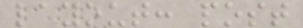layout: post
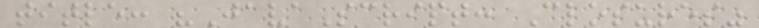title: "JavaScript: Closures"
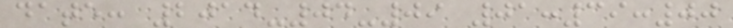date: 2014-04-09 01:39:00
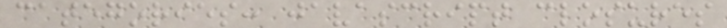categories: javascript closures
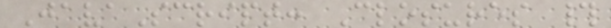JavaScript: Closures #
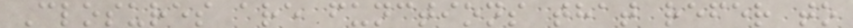Closures are functions that refer to
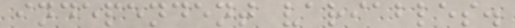independent variables.
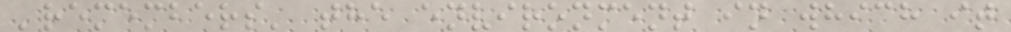'remembers' the environment in which it
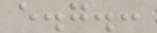e.g.:
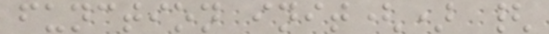function init() {
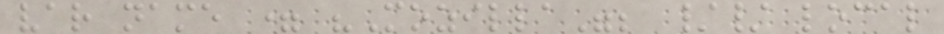var name = "Mozilla"; // local
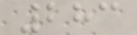283
